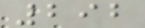292
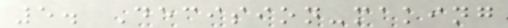5. Decision-making
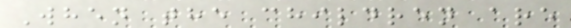When the children are
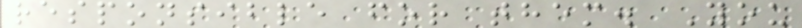responsible for them. You
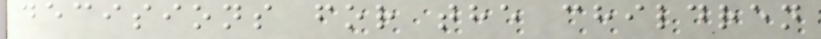decisions for the children
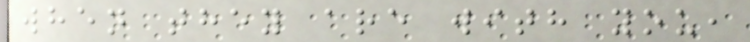when they are with you,
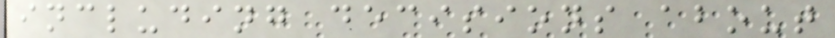including decisions about
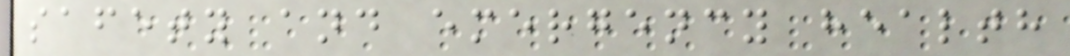safety and emergency health
